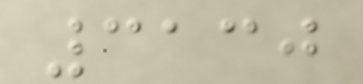3130
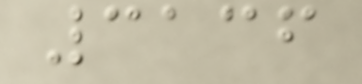3136
